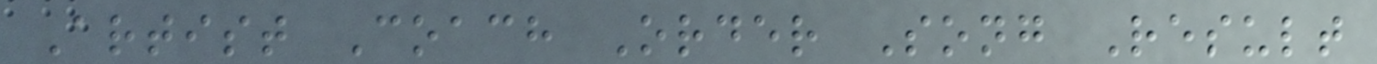Artist Coach Order Song Result
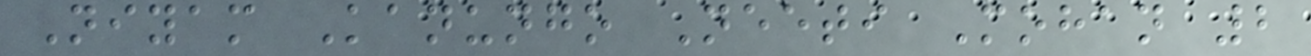Niyam Kanungo Neeti Mohan 2
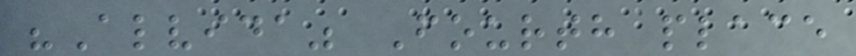"Alvida" Fourth place
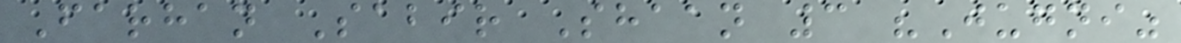Farhan Sabir Shaan 3 "Jugni"
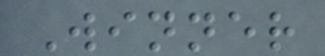Winner
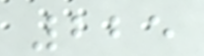225
